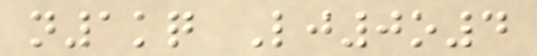n1kq Lj0o4
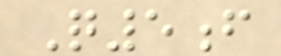Q5f
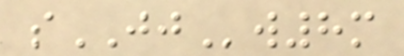sJJw8m
